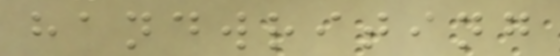handwriting
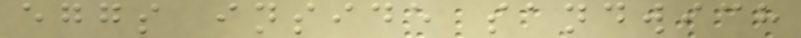eggs inside sandwich
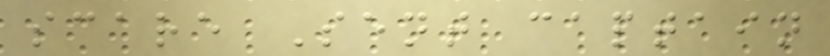scare Sent captain
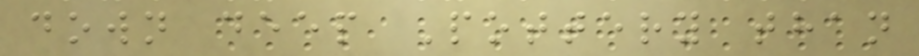down deep Pottery than
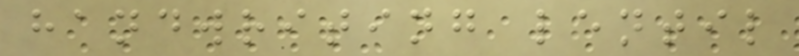handwriting lentil
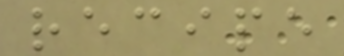recipe
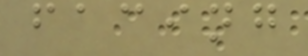facing
